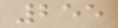255
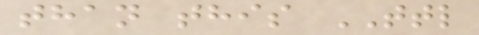than this TTL
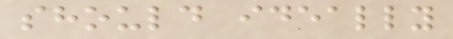should ideally
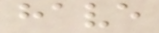have
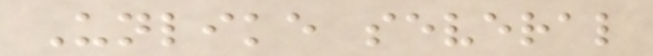Unlike several
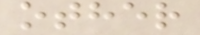other
